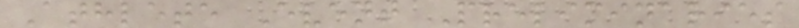Athlete Event Preliminaries
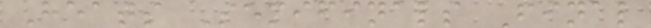Heats Semifinals Final
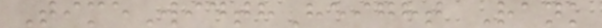TimeWidthHeight Rank
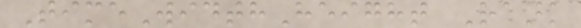TimeWidthHeight Rank
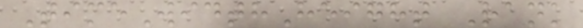TimeWidthHeight Rank
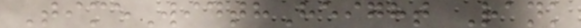TimeWidthHeight Rank
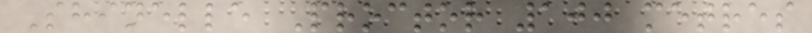Shinelle Proctor 100 metres
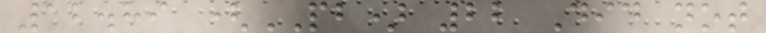12.89 (PB) 22 Did not
